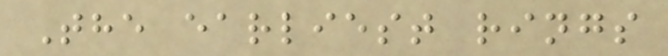The earliest rings
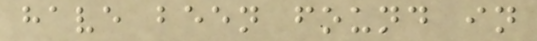have been found in
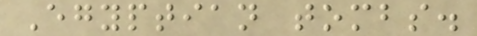Egyptian tombs.
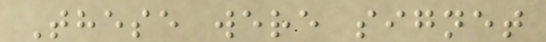These were signet
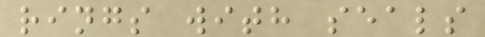rings with seals
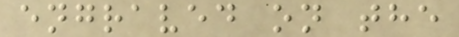engraved on the
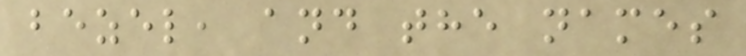bezel, and the names
